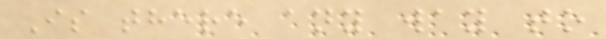Is there any way to
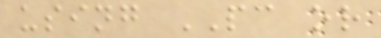using PC or
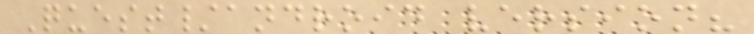Quest/android version?
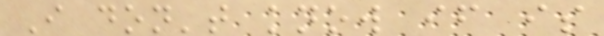I don't know if is
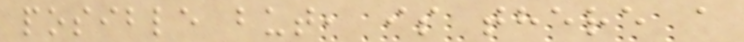posible but, is there a
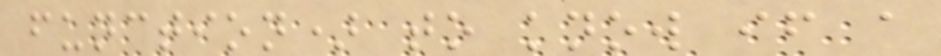function) to know if a
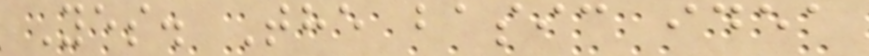Yes. The basic idea
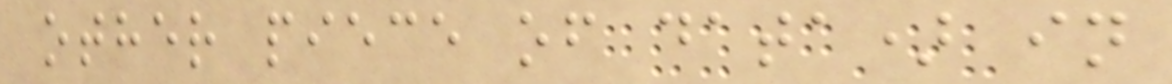other piece of data) in
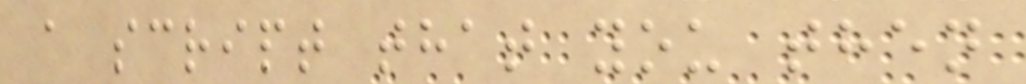a script that you then
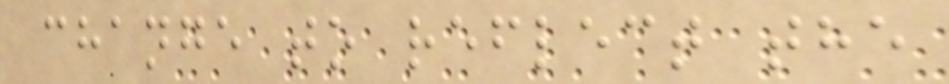change to reflect the
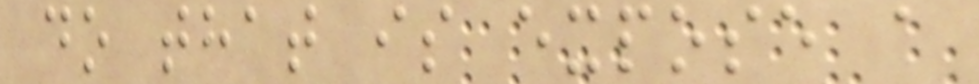do that is expose a
